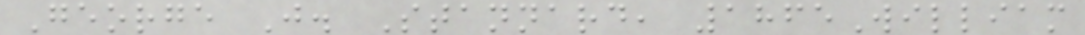George J. Stannard, 1865William
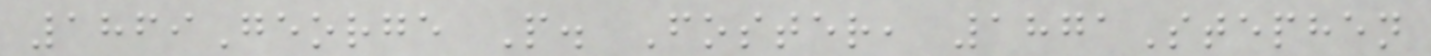1869George P. Foster, 1871Stephen
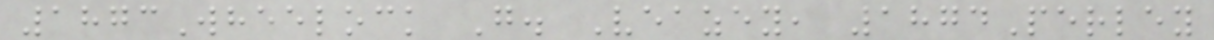1873Wheelock G. Veazey, 1874Perley
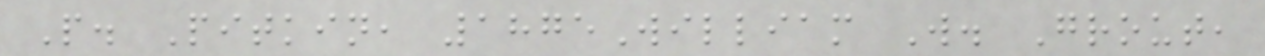P. Pitkin, 1875William W. Grout,
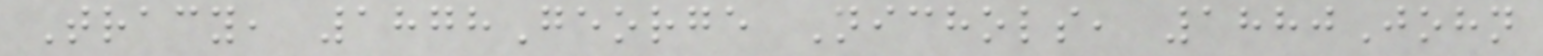Tracy, 1878George Nichols, 1880John
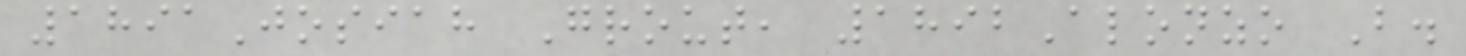1891Josiah Grout, 1892Alonzo B.
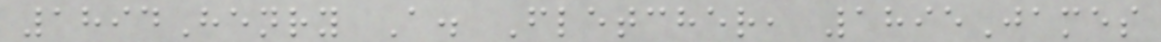1894Henry A. Fletcher, 1895James
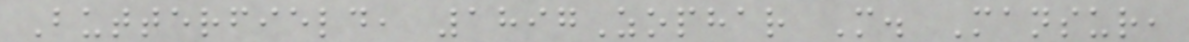Butterfield, 1897Zophar M. Mansur,
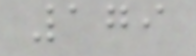179
